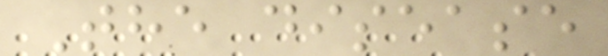The disease
